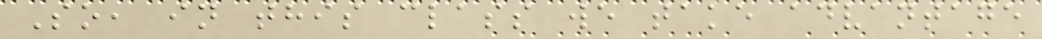So, in this class we take advantage
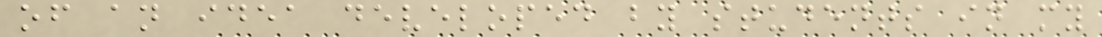of an idea developed by students in my
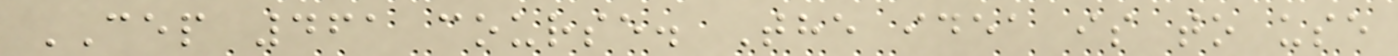CEP 461 course. The idea is to use
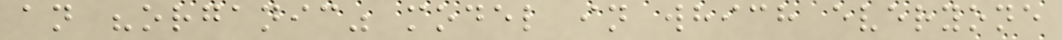an "organic" model in which everyone
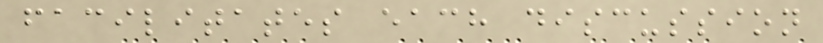facilitates each discussion
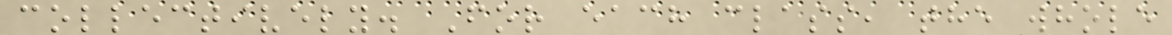collectively. For each class, the whole
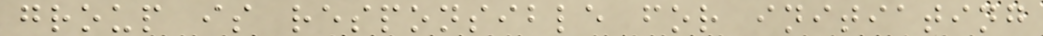group is responsible for initiating
